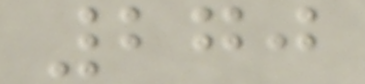270
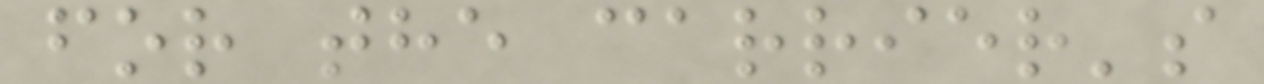for the carrier's
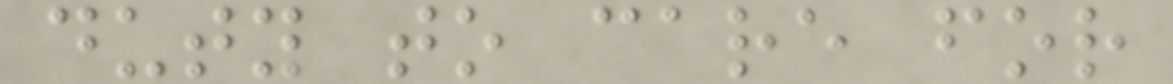duty to care for
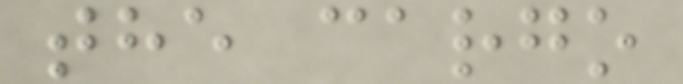the cargo
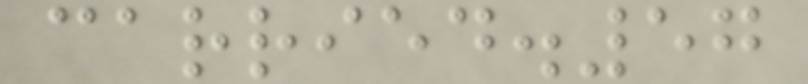carried.57
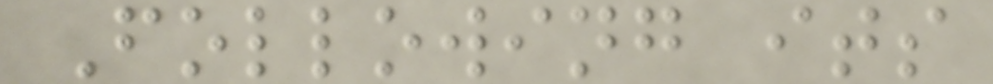Following its
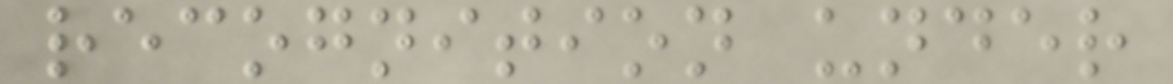recognition under
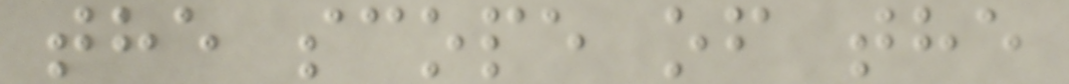the scope of the
